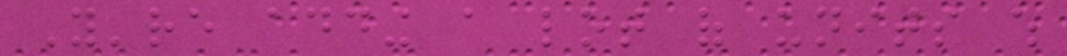You're adding a lot of units which
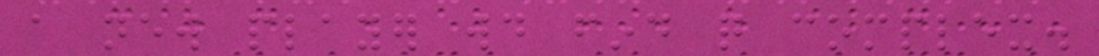a new player would find quite complex.
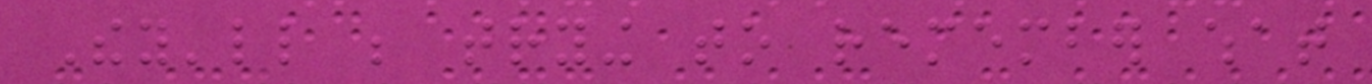They'll be trying to remember what
